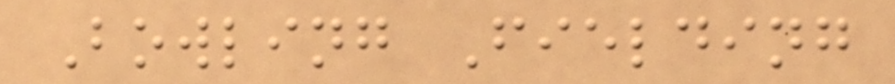Bowling Fielding
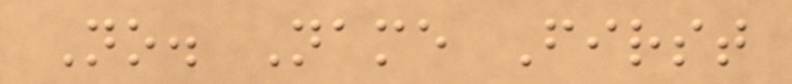No. Name First
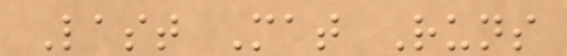Last Mat Runs
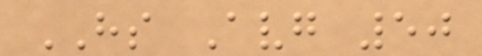HS Avg 50
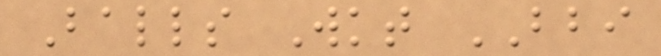Balls Wkt BBI
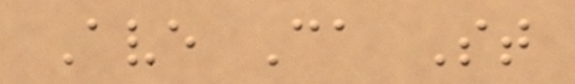Ave Ca St
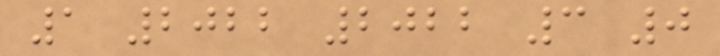1 2022 2022 3 0
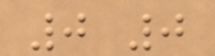0 0
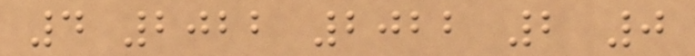4 2022 2022 2 0
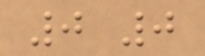0 0
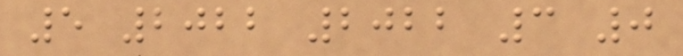5 2022 2022 3 0
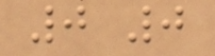0 0
